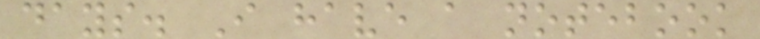days. I have a notebook
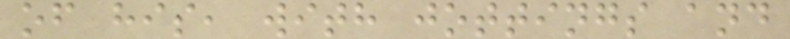of his, with jottings and
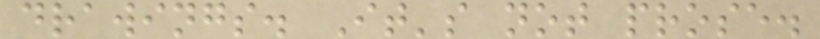drawings. It's not prose.
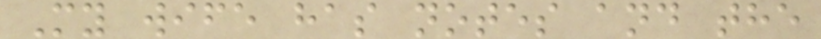My wife has notes and the
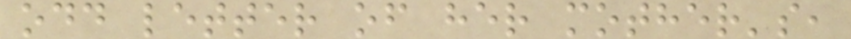odd letter of her mother's,
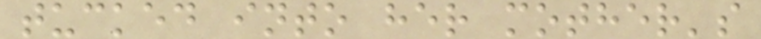tucked into her mother's
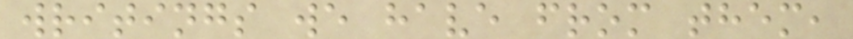writings we have from them,
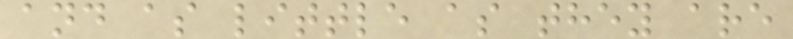and as little as they are
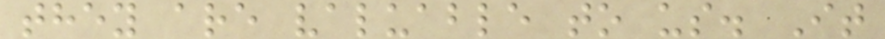they are valuable to us. It
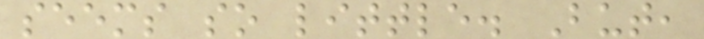seems so little. But,
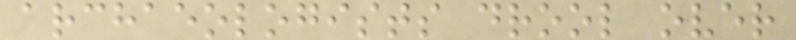archaeologists drool over
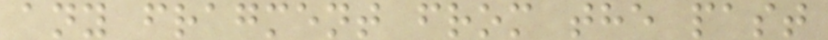any fragment from the past
